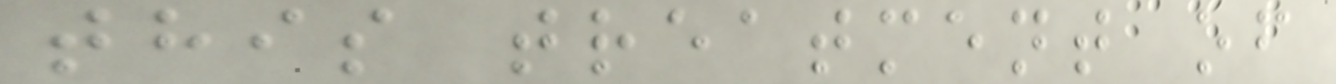this treatment of
